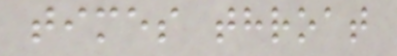times throat
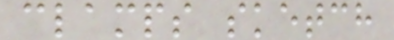clamps sketch
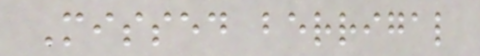Missed berrigal
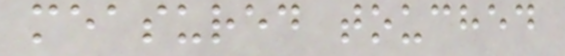measured touched
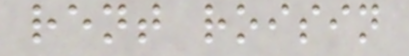rent roisin
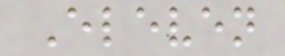Eleven
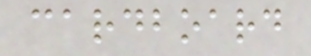cardboard
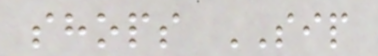shops SIP
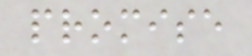promise
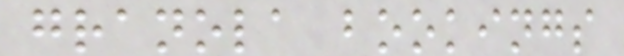granola bookings
